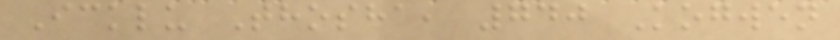Icklu Thosha, 740 Kogwen
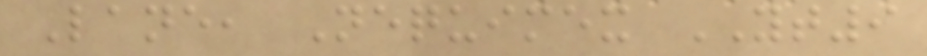Lane, Nequimex YT9
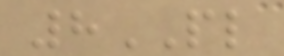8PL
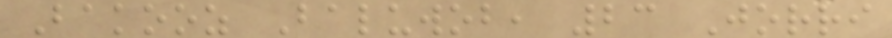Bakooz Baluwob, 23 Jorri
